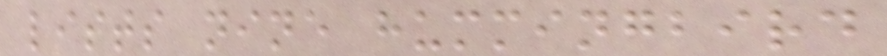lists nine hummingbird
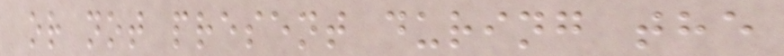or not present during the
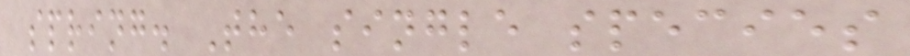spring. The single species
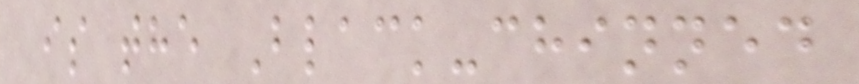is the Black-chinned
